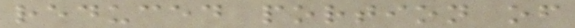reduced portion of
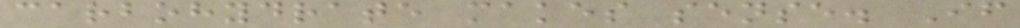carbohydrate makes sense. If
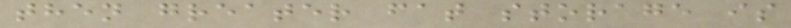then greater fat storage is
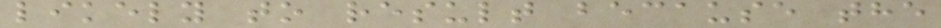likely to result because the
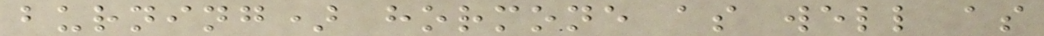burning) hormone as well as
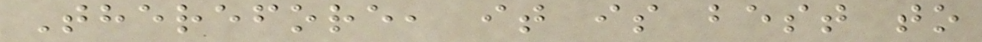Therefore, it is best to
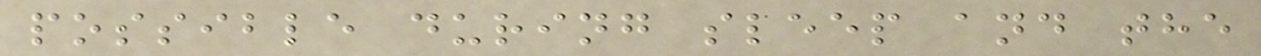possible during sleep and the
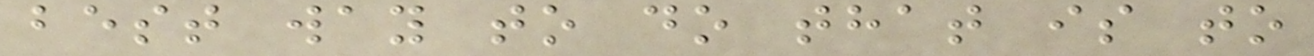best way to do that is to
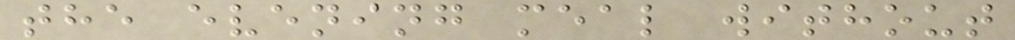the evening meal without
